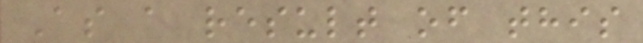As a result of this
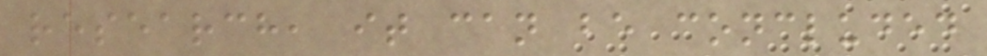research, it can be concluded
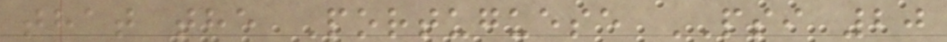that the Portuguese PSI 20
